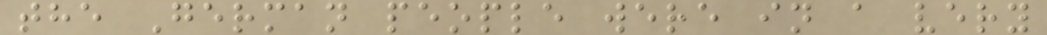the German people were in a very
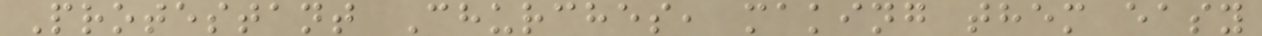Protestant Churches, making them easy
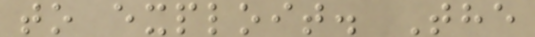to exploit. The
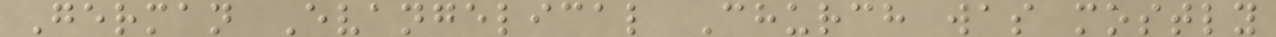German Evangelical Church was mostly
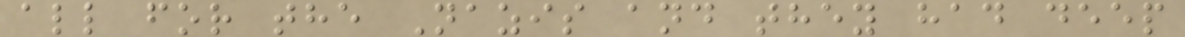all for the Nazis and they had deep
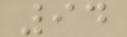94
